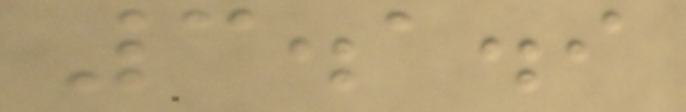3.1.9
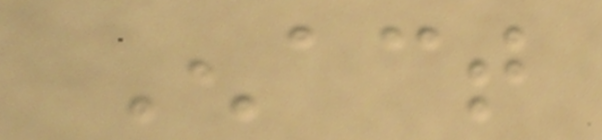Enact
